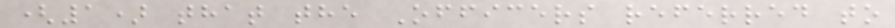(1) that the Officers referred to
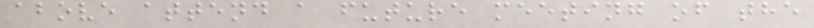above attend a future meeting of the
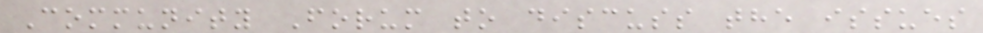Community Forum to discuss the issues
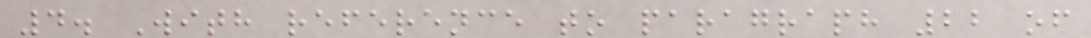4. With reference to paragraph 22 of
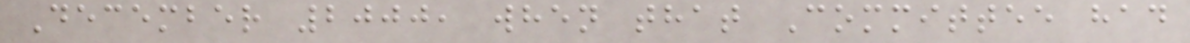December 2000, when that Committee had
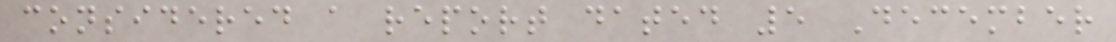considered a report dated 5 December
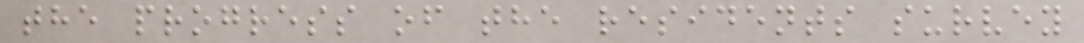the progress of the residents survey
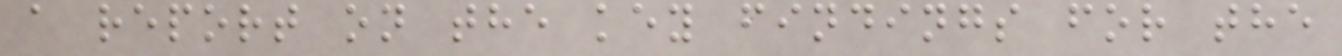a report on the key findings for the
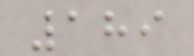189
